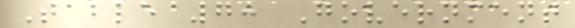Table 7: Government
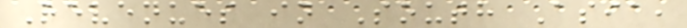Revenues in South Asia,
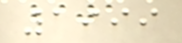1999
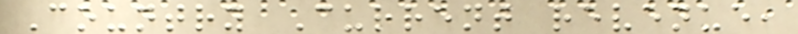Country Current revenue,
